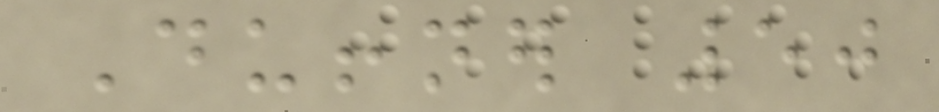Duffner 50
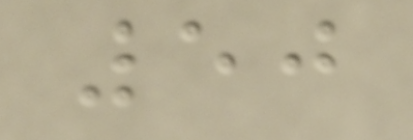50
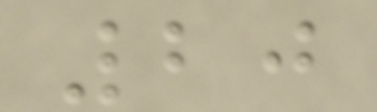20
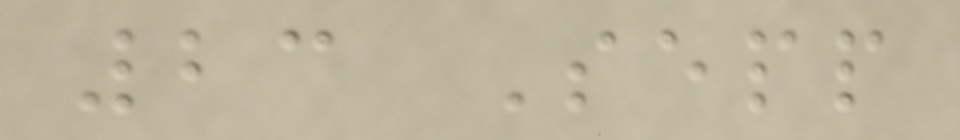23 Sepp
